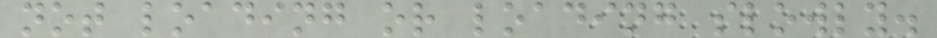not loading or loading slowly.
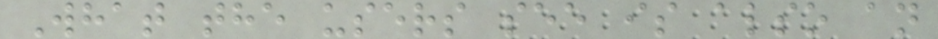What the users see is also an
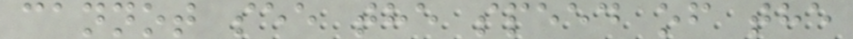cannot see the speed of the
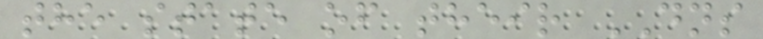the state of their DNS
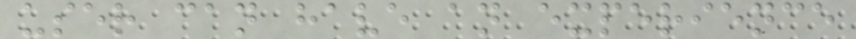user can have an experience
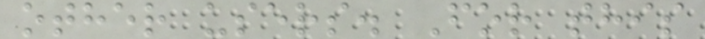other users. For this
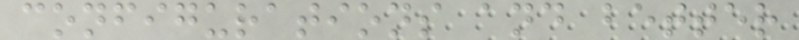configurations and better
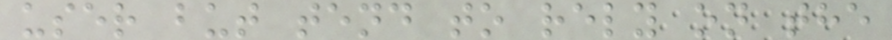user but tend to rely on the
